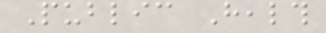Public Health
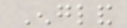England
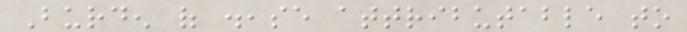Burden of disease attributable to
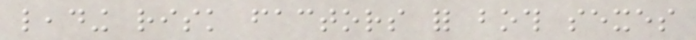leading risk factors for both sexes
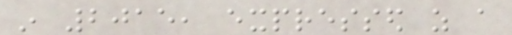in 2015, expressed as a
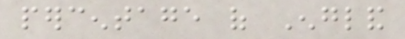percentage of England
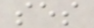ses
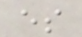es
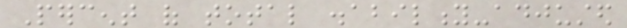Percent of total disability-adjusted
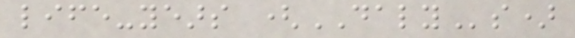life-years (DALYs)
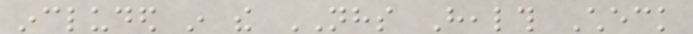included in the NHS Health Check
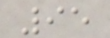95
